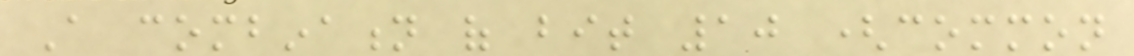A combination of bit 10 (common
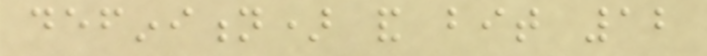definition) and bit 12
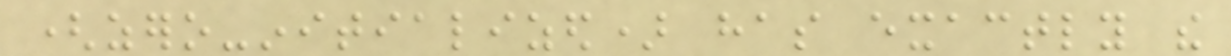(zero-initialized) has exactly the
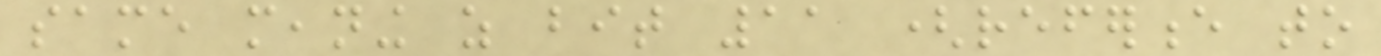same meaning as bit 11 (reference to
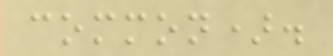common).
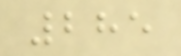285
